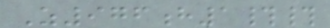Z976h1##
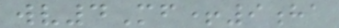wv4Mf+9ha
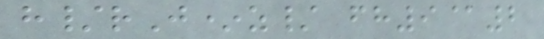h/rJ*z/ fh9@2
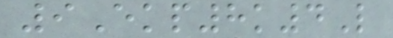9Ekp8k4L
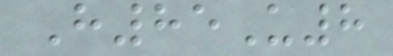H85U8
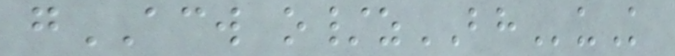gACW o/zBHuK
